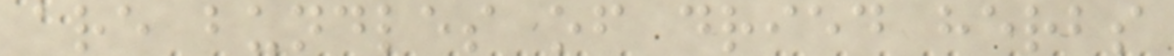are bundles of dried herbs
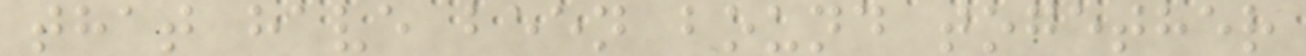that have been bound together
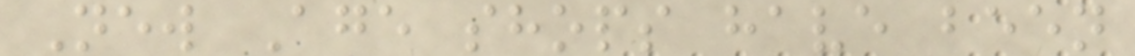New Age shops have been
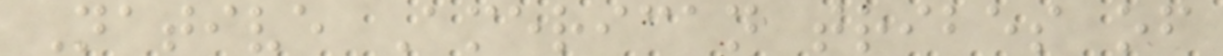Native American tribes of
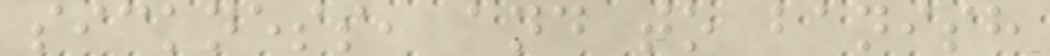sickness, and to banish
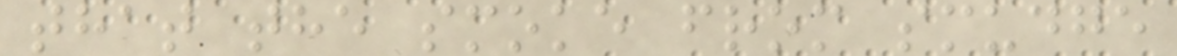that the smoke from smudge
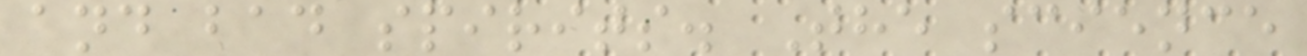and bad spirits. The science
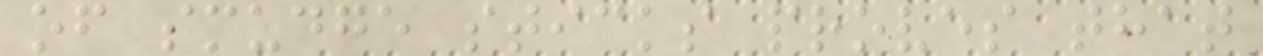of smudge sticks proves that
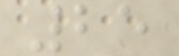25
